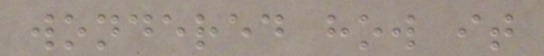wondered how it
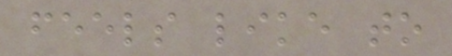feels like to
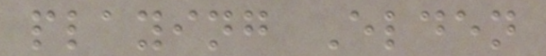playing Elden
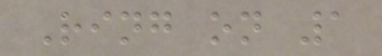Ring on 1
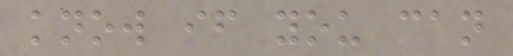know if you can
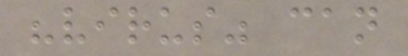"virus" can
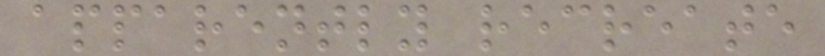apparently recreate
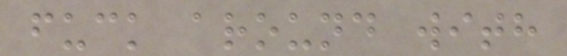fuck around with
